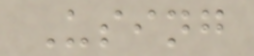Using
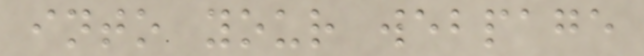into your webpage
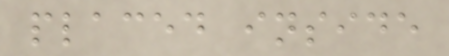placed inside
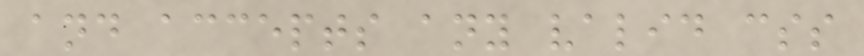and accepts any valid css
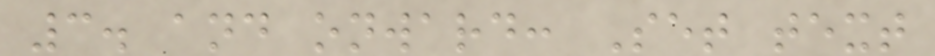3. and onward: Set text
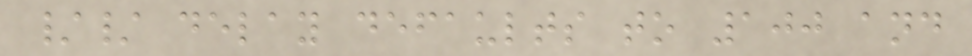// delay defaults to 100 and
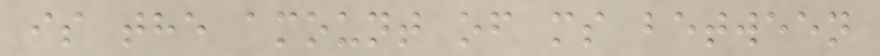is the amount of ms between
